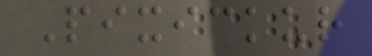Pixickur
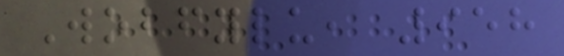Wobfylu, 958
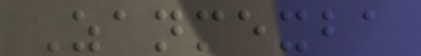Zanmexba
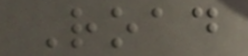Road
